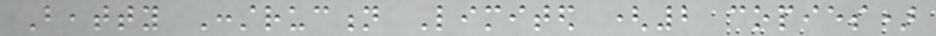Beatty Construction Limited (2 copies)
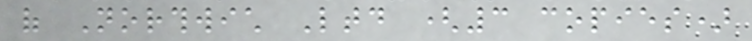of Northwich Ltd (3 copies)
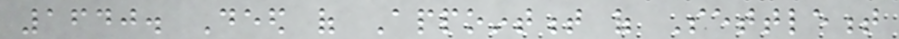1640. Deed of Appointment of Settlement
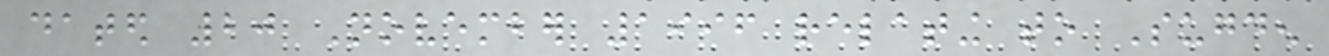dated 20 November 1996 relating to Sugden
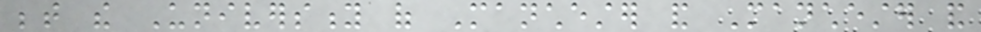between the University of Manchester and Manchester and
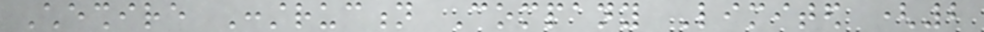Cheshire Construction Company Limited (2
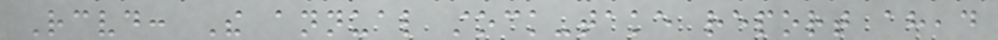Received: The annual stock-take report ahead
